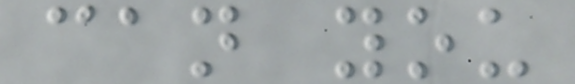can you
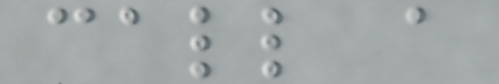call a
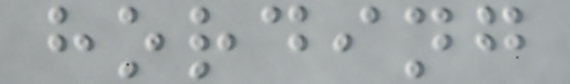hording
